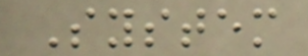System
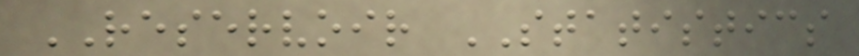RESERVOIR STATISTICS
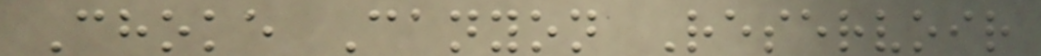Choke Canyon Reservoir
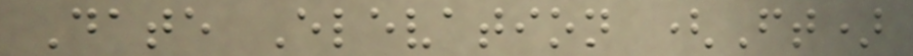Date Elevation (Ft)
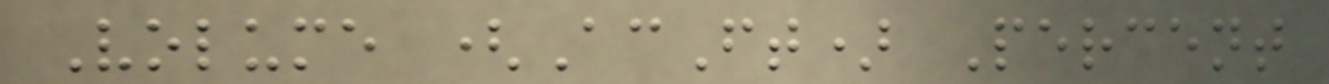Volume (AcFt) Percent
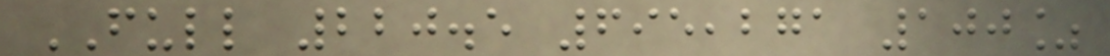FULL 220.5 695,271 100%
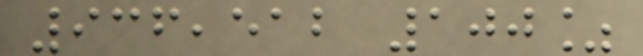936,512 100%
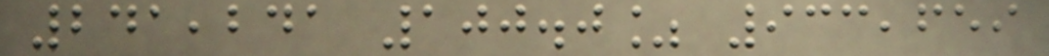241,241 100.0% 933,659
